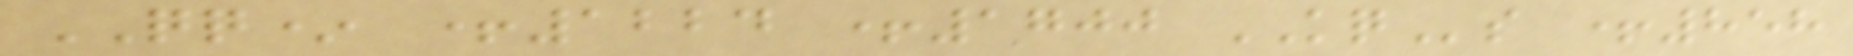QQ* +1224 +1700 KQs +858
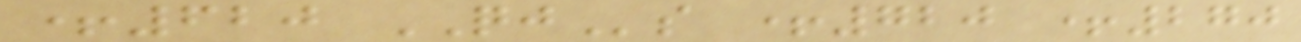+620 QJs +720 +270
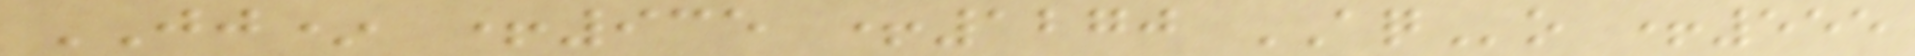JJ* +935 +1270 AQo +555
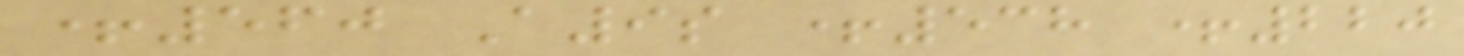+560 A9s +538 +220
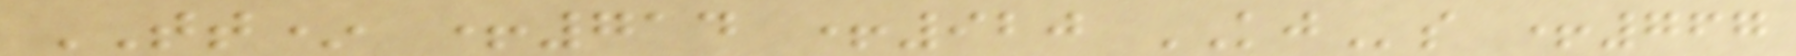TT* +714 +920 KJs +767
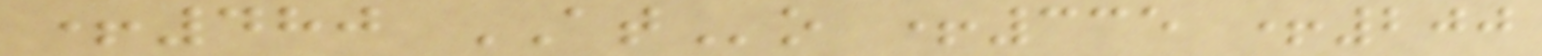+480 ATo +335 +200
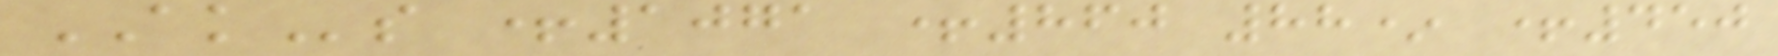AKs +1071 +860 88* +450
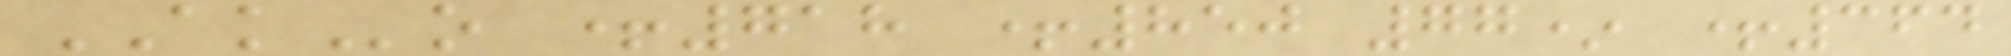AKo +718 +850 77* +364
